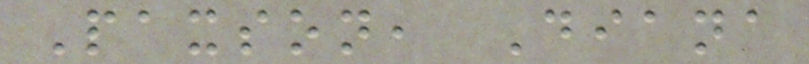Paxson, Diana
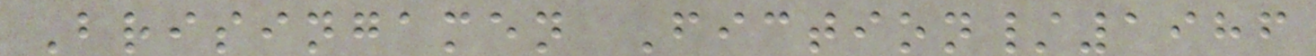Brisingamen Fiction/1986
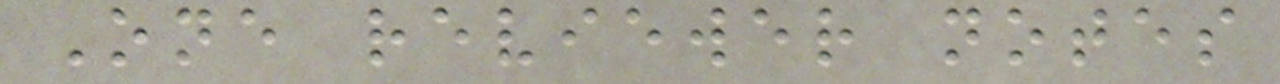One reviewer notes
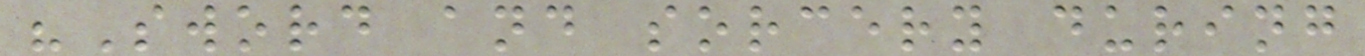"Sword and sorcery during
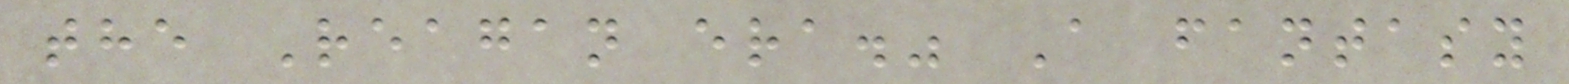the Reagan era." A fantasy
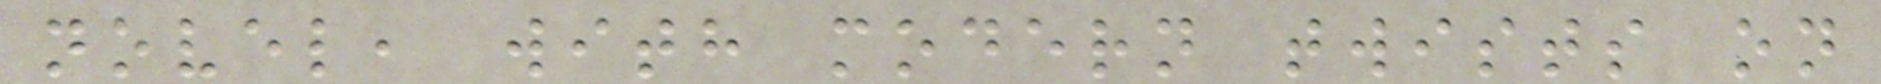novel, with modern twists on
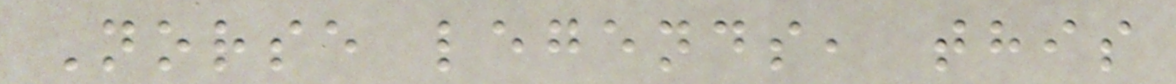Norse legends, this
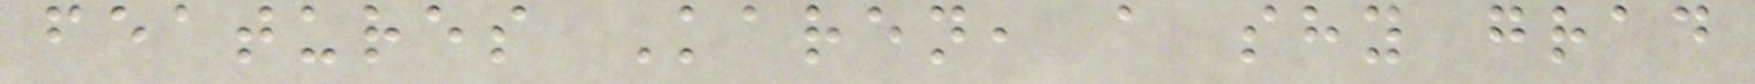features Karen, a shy grad
